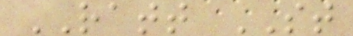RATT ST
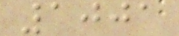1001
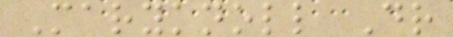Maryknoll Dr
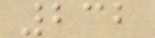232
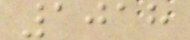1018
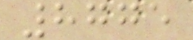8775
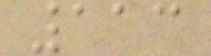113
